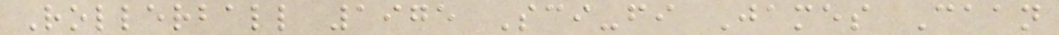Rollerball 1975 Sci-fi James Caan
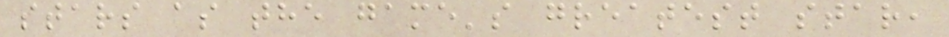stars as the game's greatest star,
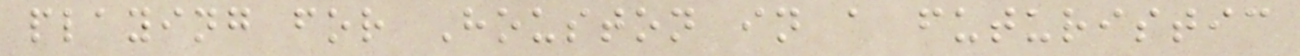playing for Houston in a futuristic
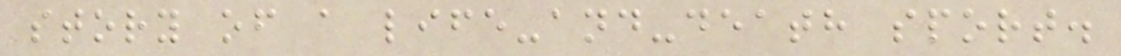story of a life-and-death sport.
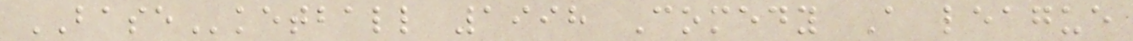BASEketball 1998 Comedy A league
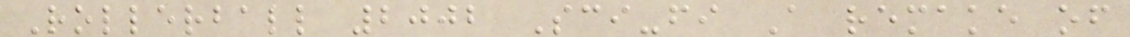Rollerball 2002 Sci-fi A remake of
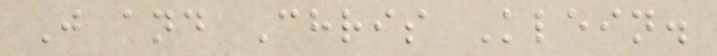J and Chris Klein.
